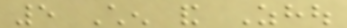5 Chen and Zhou
